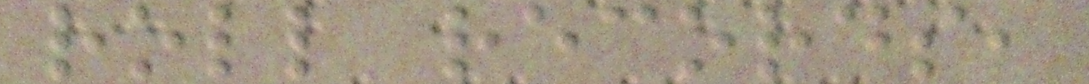roll records,
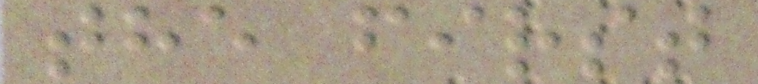the first
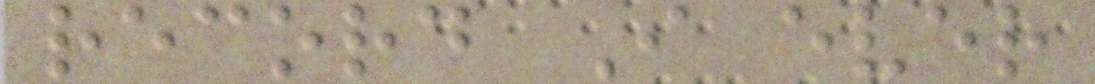record I ever
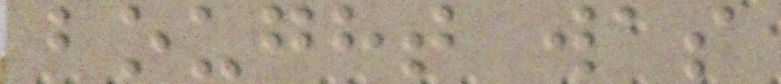bought was
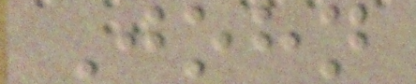John
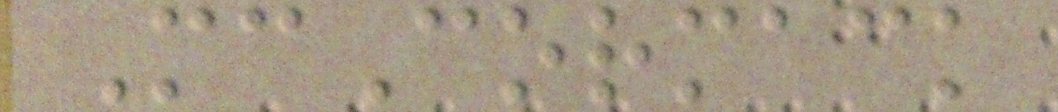McCormack
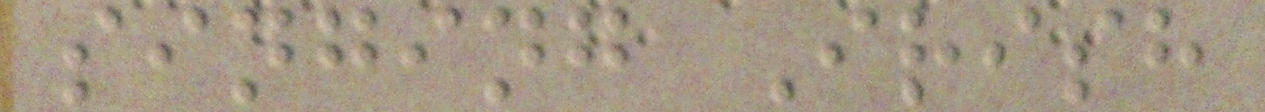singing Irish
